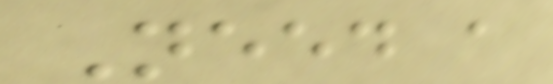Need a
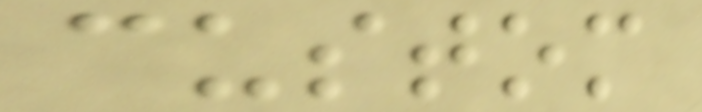custom
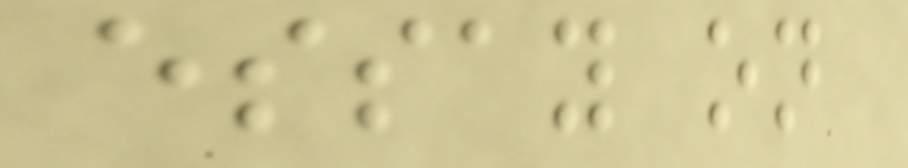essay on
